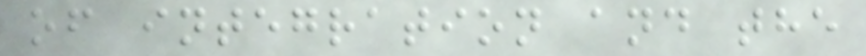of integration and the
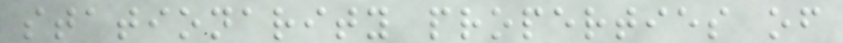stationarity properties of
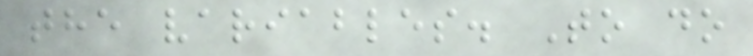the variables. To do
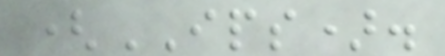(IPS).
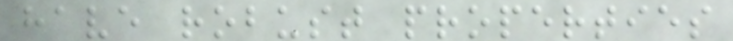have robust properties
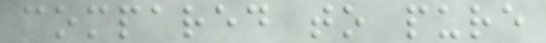compared to pure
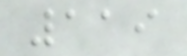119
